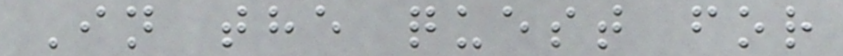In the quest for
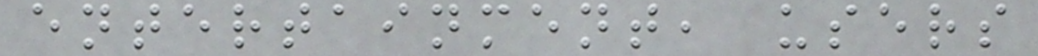entertainment, users
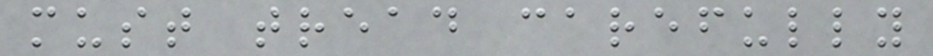must tread carefully
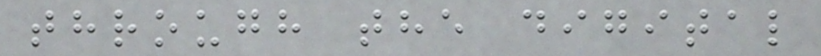through the digital
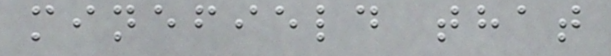minefield that
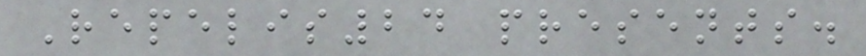Repelis24 presents.
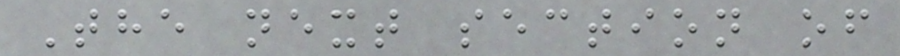The next section of
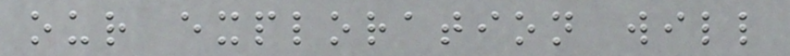our exploration will
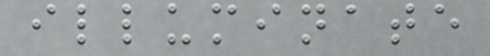illuminate
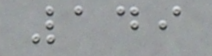149
